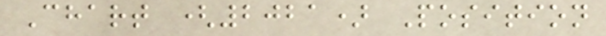Chart (2021) Position
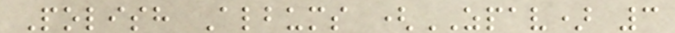Polish Albums (ZPAV) 3
